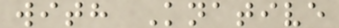with Knative
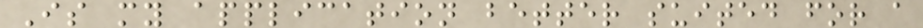Is my application better suited for a
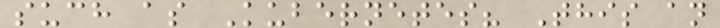such as Kubernetes? This an
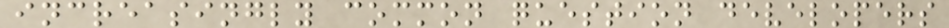increasingly common question developers
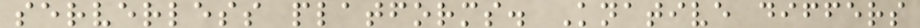serverless platforms. Knative differs
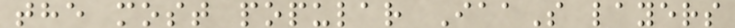the most popular IaaS layers
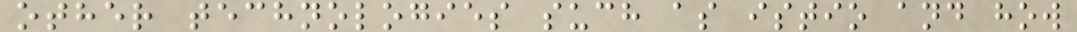other technologies such as istio and how
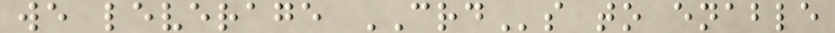we leverage CRDs to enable
